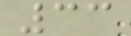33
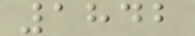1842
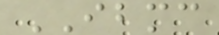IBMC
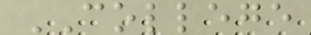COLLEGE
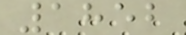1852
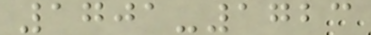1701-1723
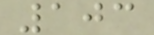103
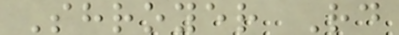Shroyer Rd
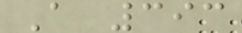A 393
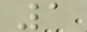1
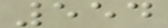554
